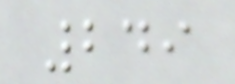249
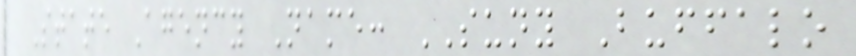State Agency Name: SUNY Buffalo
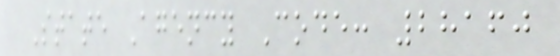State Agency Code: 28160
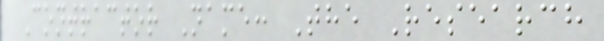Contractor Name: The Research
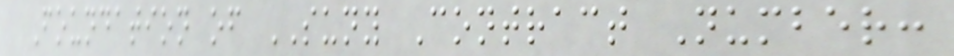Foundation of SUNY Contract Number:
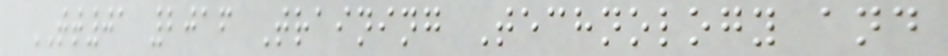TT01 2016 Training Technology and
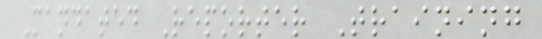Mandated Reporter Training
